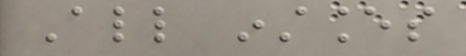All instances
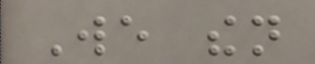We then
